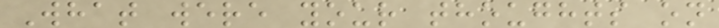What were your thoughts on
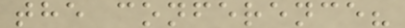the conference?
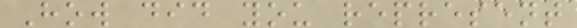How did you represent
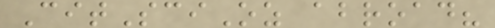CitSciOz abroad?
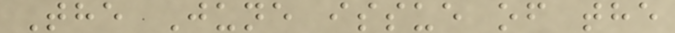The June issue of the
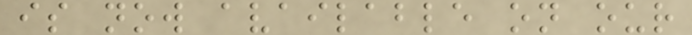is now available on our
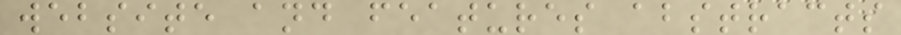website and features abstracts
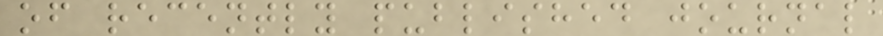of recently published journal
